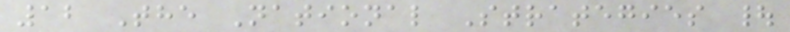12 The National Strategies |
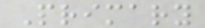Primary
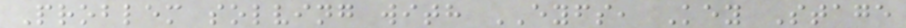Problem solving with EYFS, Key Stage
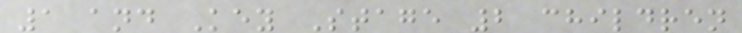1 and Key Stage 2 children
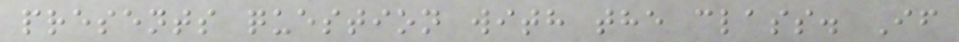presents question with the class. If
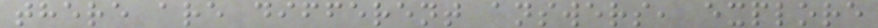there are different answers, explore
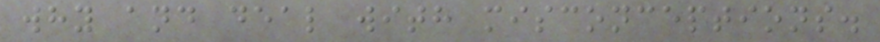why and deal with misconceptions.
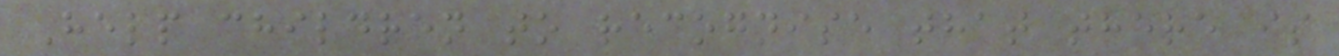Help children to recognise that there is
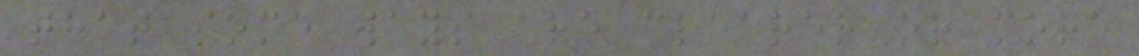that some ways are clearer or more
